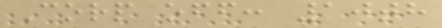Corp off: 10th
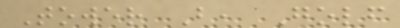Tower B, Golf
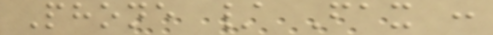Phone / Fax :
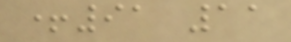+91 11
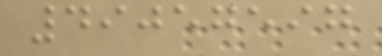49057597
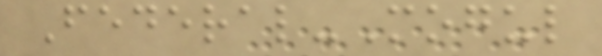Federal-Mogul
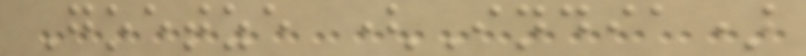Goetze (India)
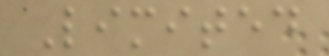Limited
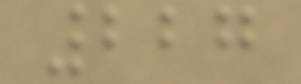227
